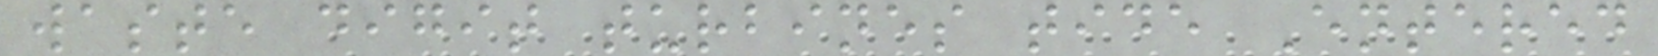waste digit turbines tide Entered
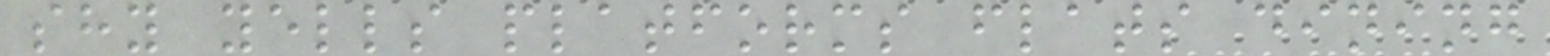shy yells platforms flats dining
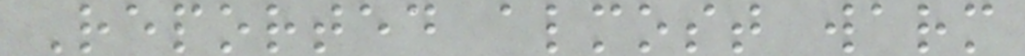Reported almost warm
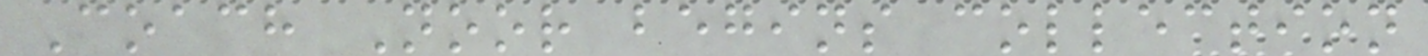Coach Noor begins collection
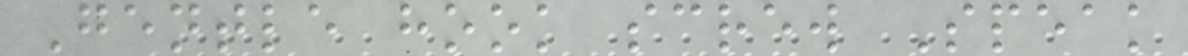Gentle hook screw Speak
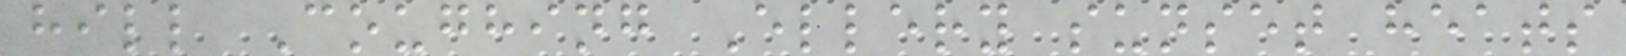hill Coughing Ellery sunset heats
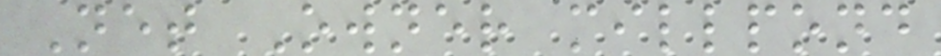Net Owner millpond
